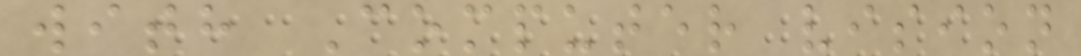with Computer vision
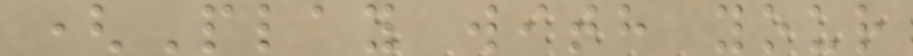(Play with your
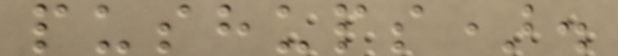pushups).
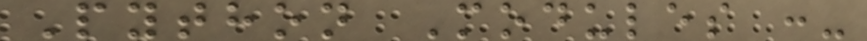Python Modules :-
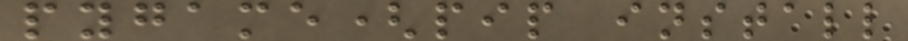pygame(pip install
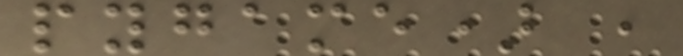pygame) ,
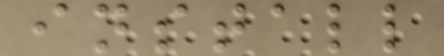install
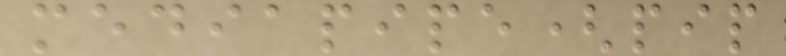mediapipe(pip
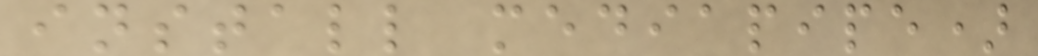install mediapipe)
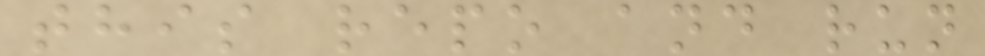this repo and run
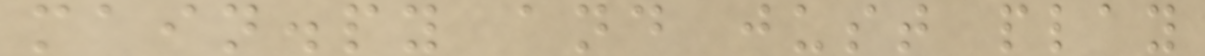main.py and just play
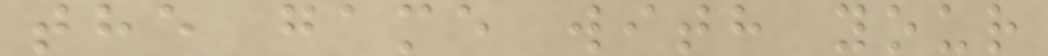the game with your
